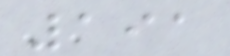191
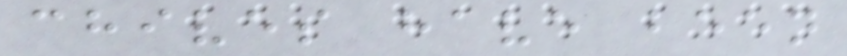chives have been
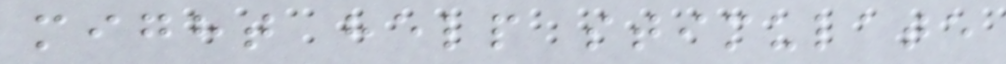might help stimulate
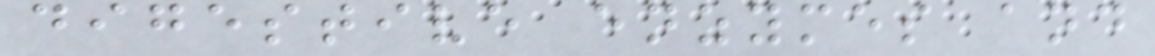digestive enzymes and
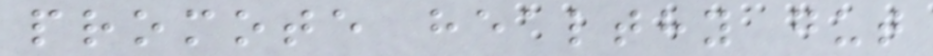promote healthy gut
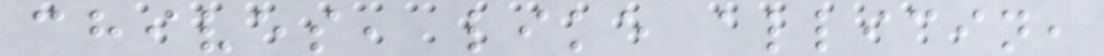chives, like allicin,
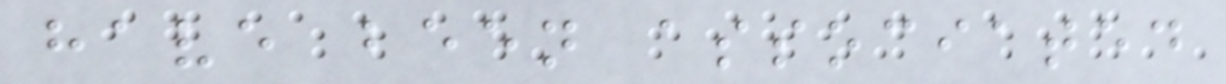have been associated
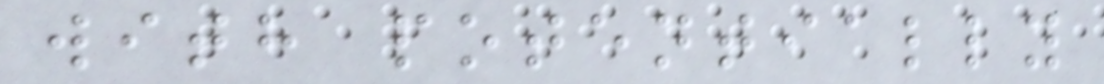with potentially
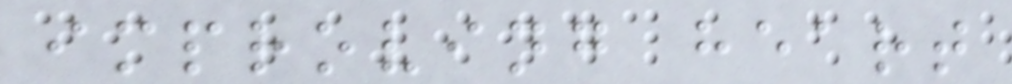improving heart
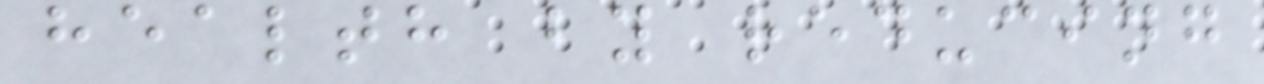health by reducing
